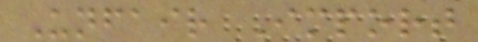Unfair Import
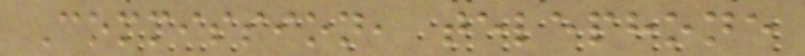Commission, telephone
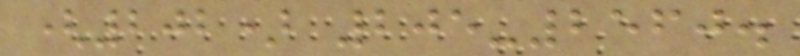(202) 205-2560.
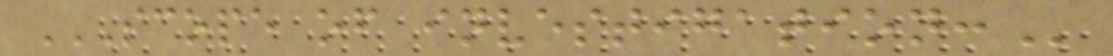SCOPE OF INVESTIGATION:
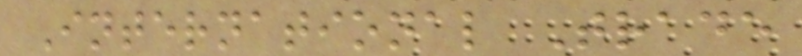International Trade
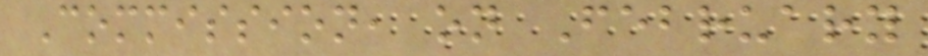Commission, on February
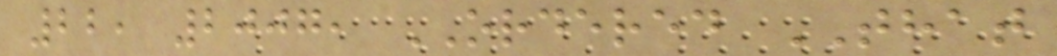22, 2007, ORDERED THAT
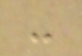-
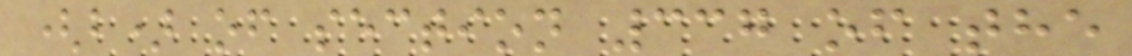(b) of section 337 of the
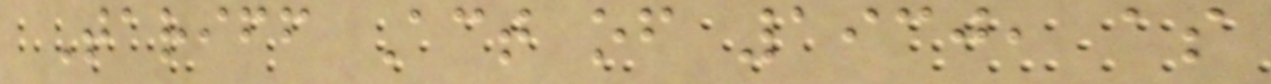Tariff Act of 1930, as
